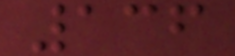136
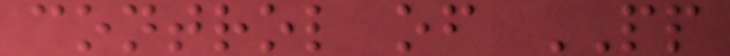control of PP
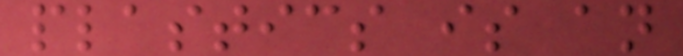plastics is an
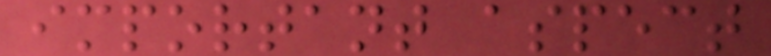important aspect
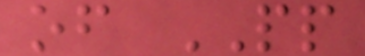of PP
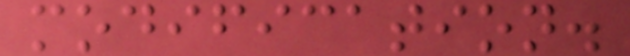modification.
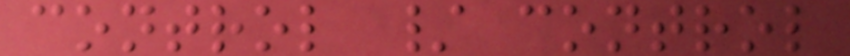control / control
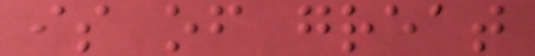is of great
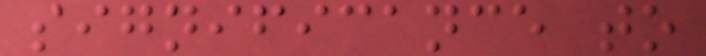significance to
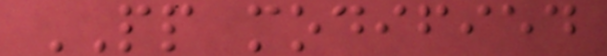PP modified
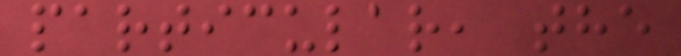particular, the
